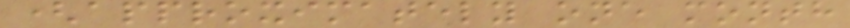(approximately one month
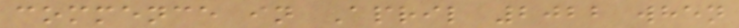commence in April 2022 when
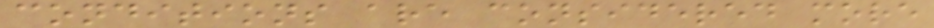conditions are considered more
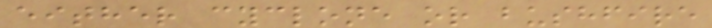either cyclone or bushfire
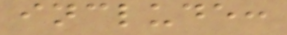include:
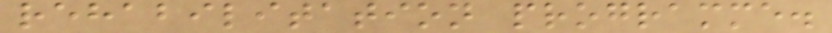rehabilitation programme.
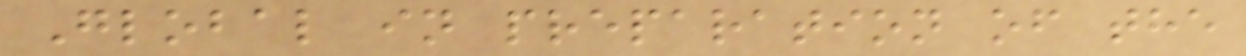Global in preparation of the
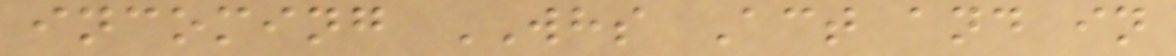incoming WHS Act and in
